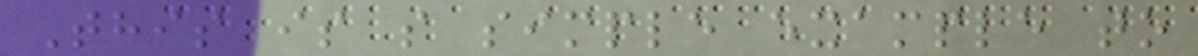This is s simple example to
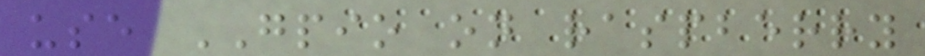use GPIO on raspberry
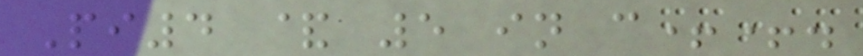Pi4 & 5 in c++.
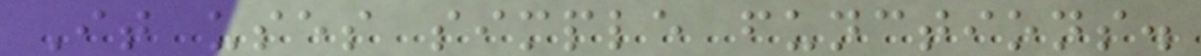It uses simple functions.
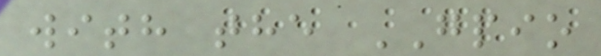with the GPIO
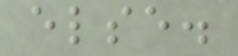else.
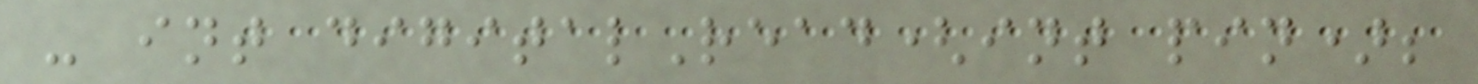- int digitalRead(int pin);
